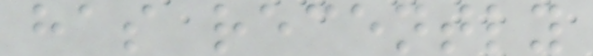has recently
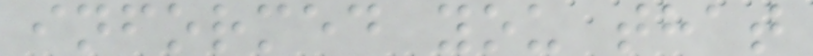informed you that
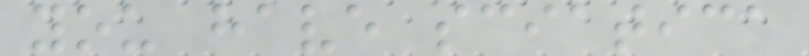you have sciatica
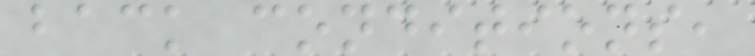back conditions,
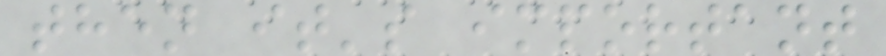then it's important
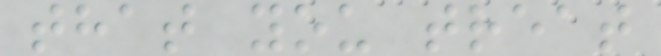that you treat
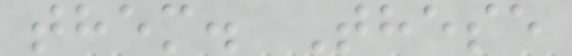them. These
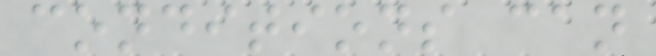conditions can
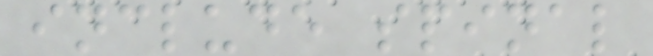include spinal
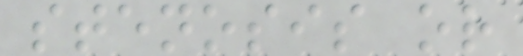stenosis or
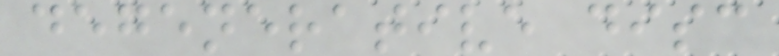degenerative disc
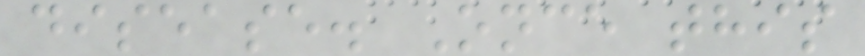disease. Once this
